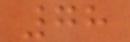78
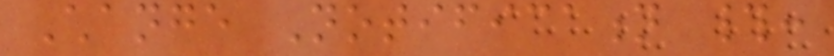Change Notification #:
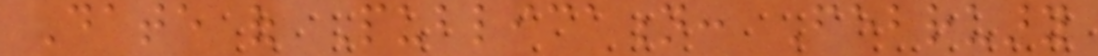Date of Publication: February
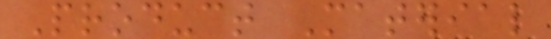Product Material
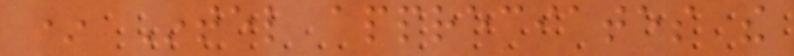* Intel appreciates the
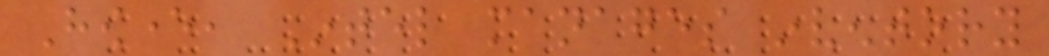However, Intel manages inventory
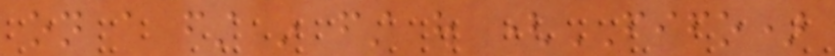on a first in first out (FIFO)
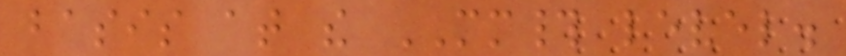basis at the MM# level.
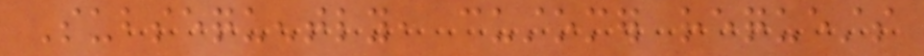Subsequently, customer requests
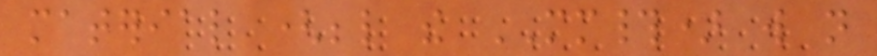material (below the MM#) will not
